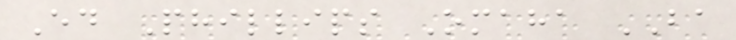Ed Phillips Omaha BA
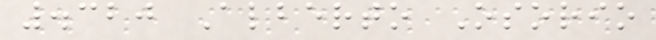.320 Alberto Osorio
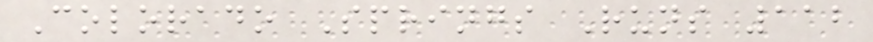Colorado Springs Runs 112
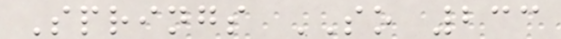Springs SO 233
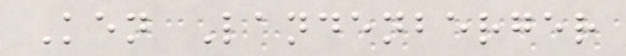Ken Landenberger
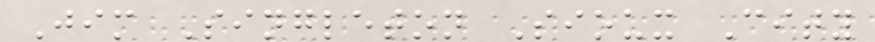Jim Singleton Sioux City
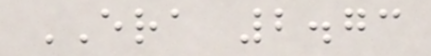ERA 2.73
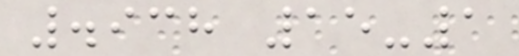.938 15-1
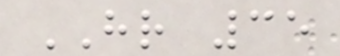HR 35
